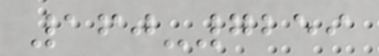160-7259
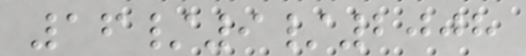16/9/2008
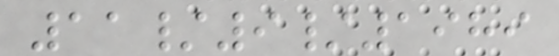11/9/1989
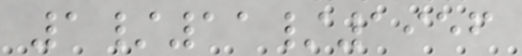1/11/1956
